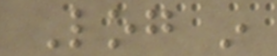Log in
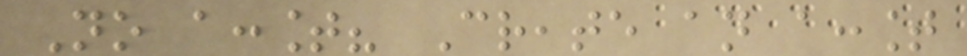No account? Create an account
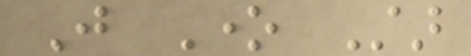Just One Star
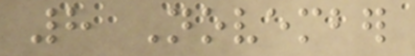8 November
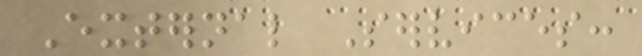External Services:
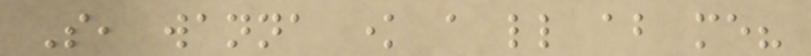So, wanna know a little about me?
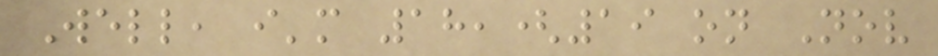Well, i'm 18,(19 on Nov
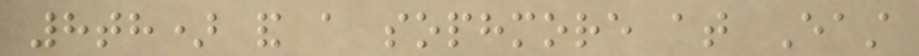8th) and a sophmore at East
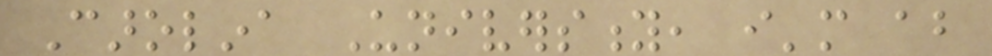Carolina University, i'm about
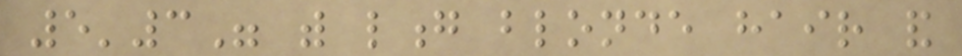5'3" with long blonde hair and
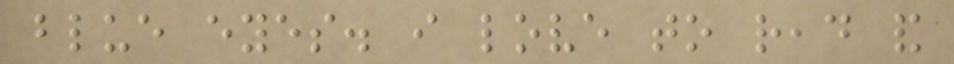blue eyes. i love to read and
